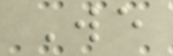We
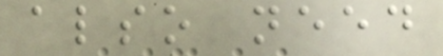also need
